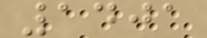1401
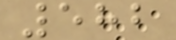582
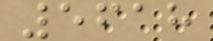5618
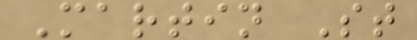Martin St
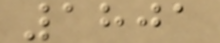1801
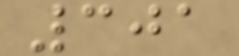301
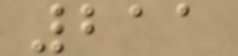211
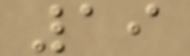19
